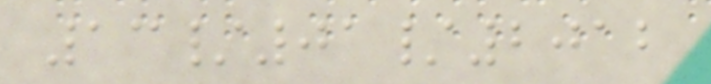13/01/2012
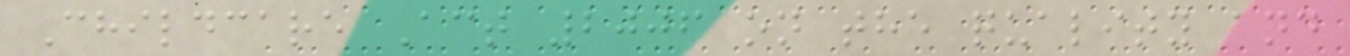Childcare Act 2006 on the quality and
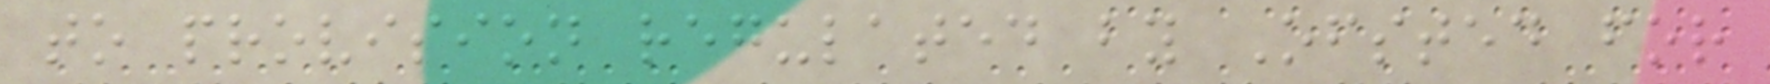to provision regulated by Ofsted for
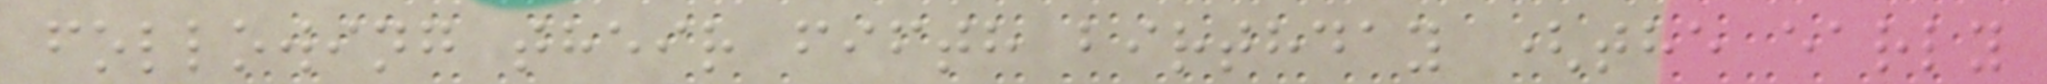following their fifth birthday (the early
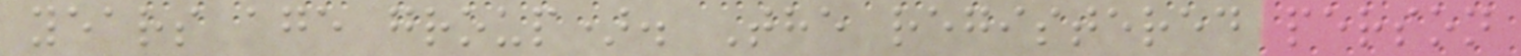years age group). The registered person
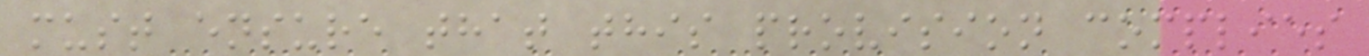must ensure that this provision complies
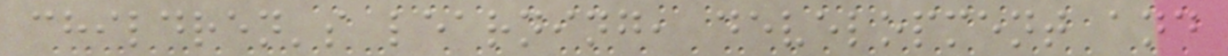children's learning, development and
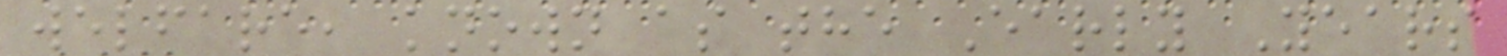welfare, known as the Early Years
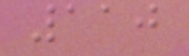110
